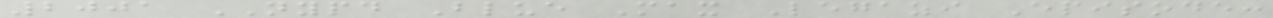2001 NYPD Blue Max Legazi Episode:
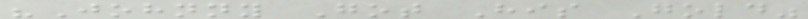"Johnny Got His Gold"
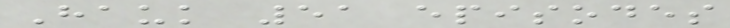Hauk 51 episodes
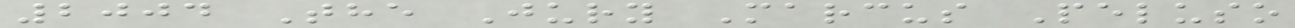2004 The Jury Marcus Peluso
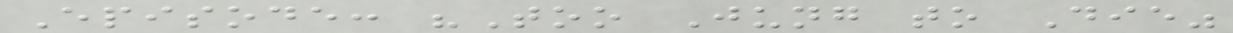Episode: "Too Jung to Die"
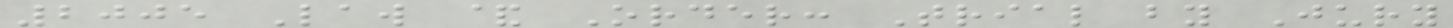2005 Law & Order: Trial by Jury
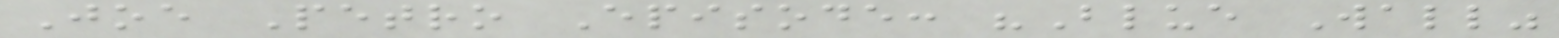Joe Petro Episode: "Blue Wall"
